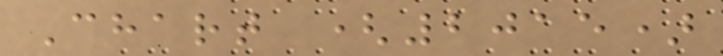Chart (2015)
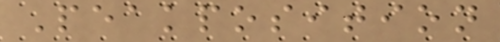Peakposition
